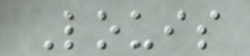Louis
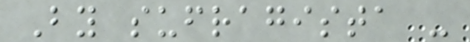By sufragista -
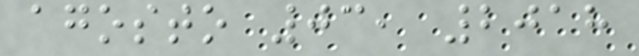agosto 03, 2018
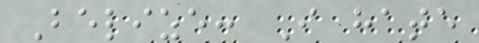Belize: I hate
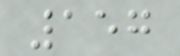157
